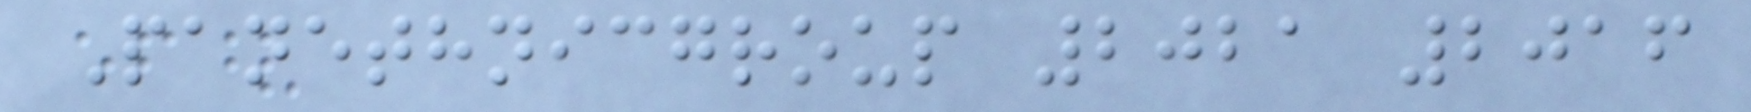Panethnicgroup 2021 2016
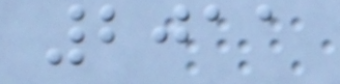2011
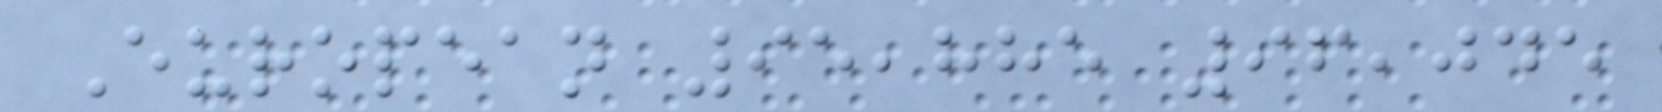European 95,885 96,045
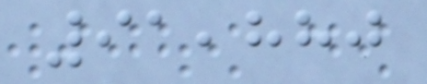91,880
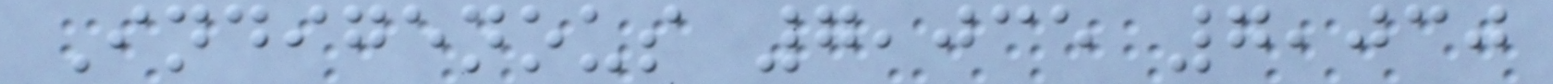Indigenous 7,035 7,030
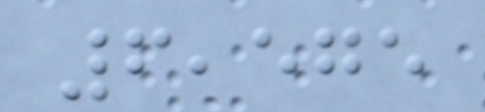6,575
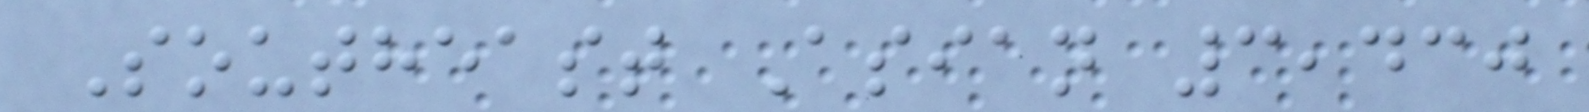Southeast Asian 3,430
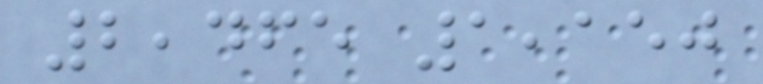2,465 1,150
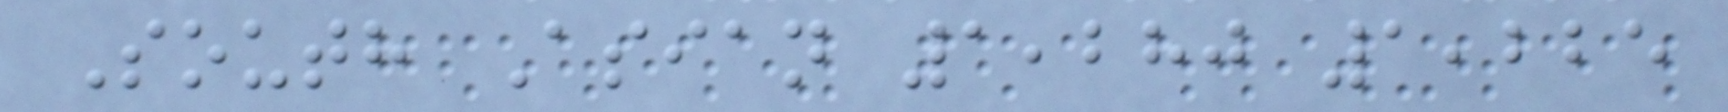South Asian 1,280 1,225
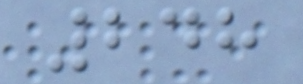248
